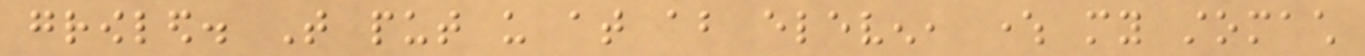growled. That put us at about eleven, where my stomach
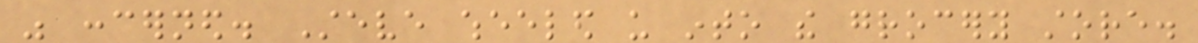was concerned. Steve wheeled us into the grocery store.
